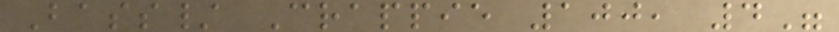Bass/ Crappie 100, 4"
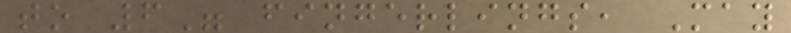to 6" fingerlings, May
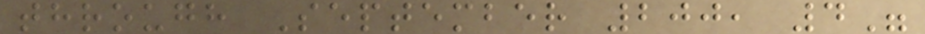through September 200, 4"
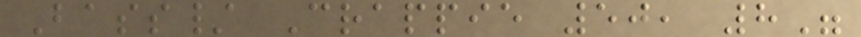Bass/ Crappie 50, 8"
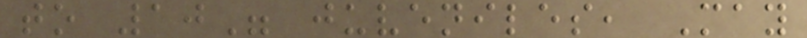to 10" juveniles, May
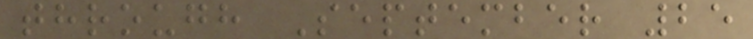through September 25
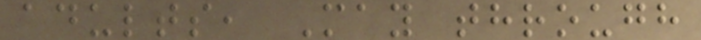adults, May through
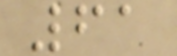61
